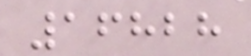16828
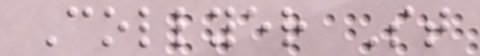Collyer St
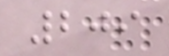209
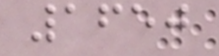1650
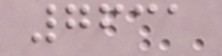7631
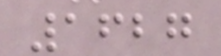1627
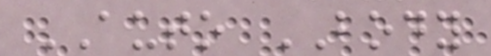AUTO BODY
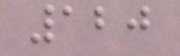120
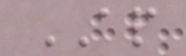AP
